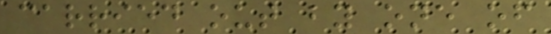carried out by one of
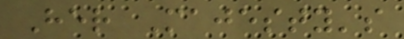Her Majesty's
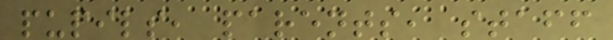pupils, parents, staff
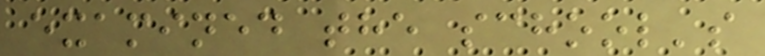examined the school's
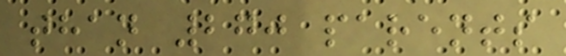than 270 parents
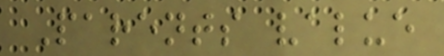Parents value
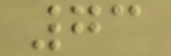73
